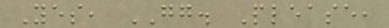Yes, GG. Please,
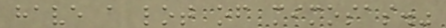have a lot of mimosas."
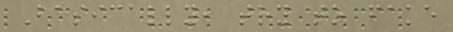Basically, try to fake
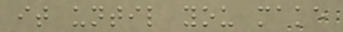it until you make
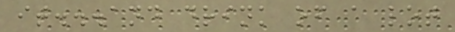it...and drink of a lot
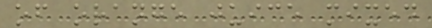of orange juice mixed
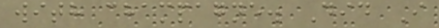with champagne. Did I
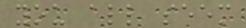you all seem
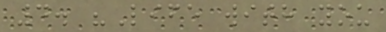4. "Life with you
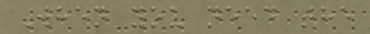When you need the
